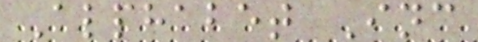Alphabet Inc
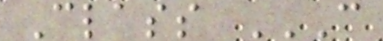Class C
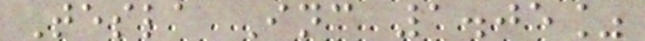Tesla Inc 1.05%
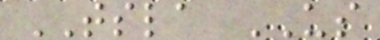TSLA US
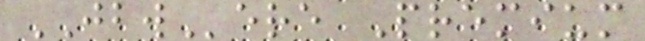JBWere Premium
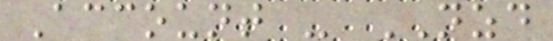Account - NZD
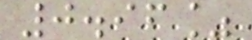0.96%
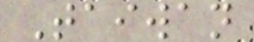Taiwan
